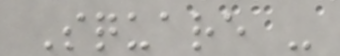Square -
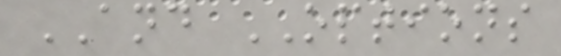AND OPTIONS
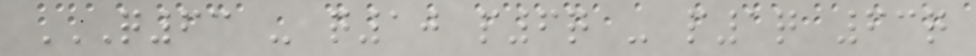Q63 - Q10 P6Q - P1Q 63Q
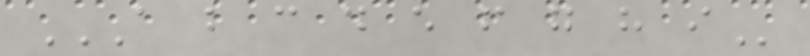A B C D E F G H I
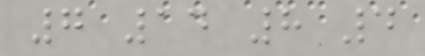7 14 8 4
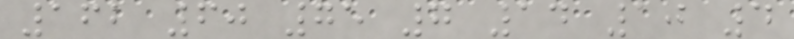162 60 75 7 14 10 4
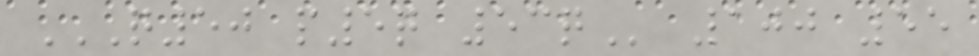Q50 P5Q 53Q 100 55
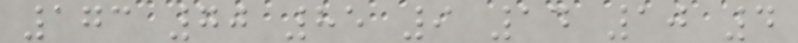173 70 85 9 14 10 4
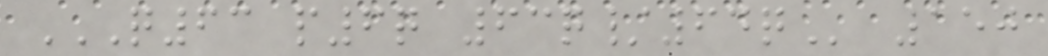Q63 P6Q 63Q/64Q 150
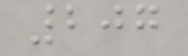207
